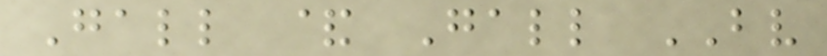Gall & Gall BV
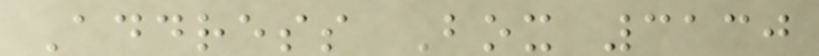Address Box 3130
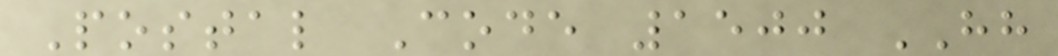Postal Code 1500 HH
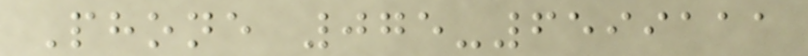Phone 075-6599111
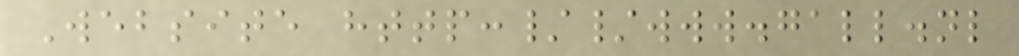Website http://www.gall.nl
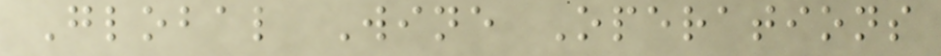Global Wine Operations
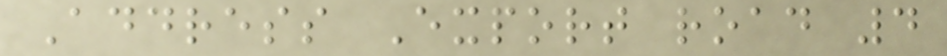Address Export road 4
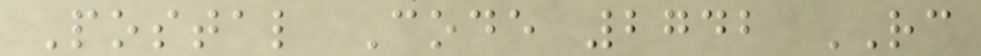Postal Code 2742 RC
